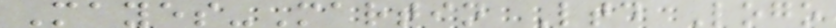Mayes-Martin Ltd Logo
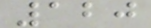120
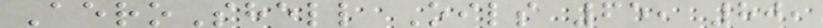AeroShell Oils 65, 80,
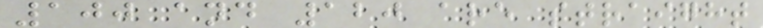100 and 120 are straight
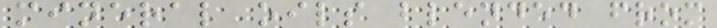mineral oils blended from
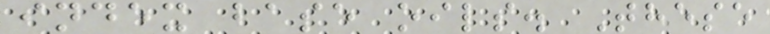index base oils. These
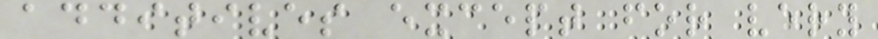additives except for very
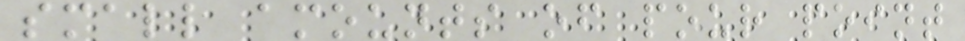small amounts of pour point
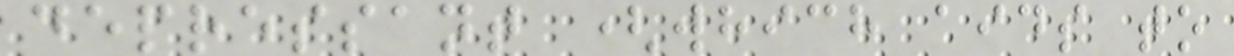depressant (which aids to
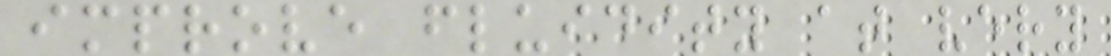improve fluidity at very
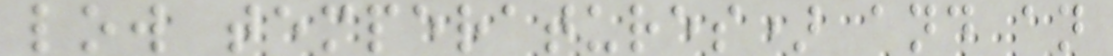low temperatures) and an
